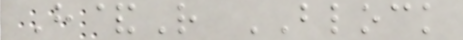H&R BLOCK
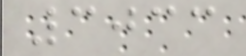3033
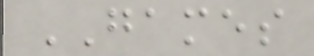GAMES
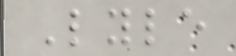Lyle
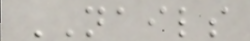NAILS
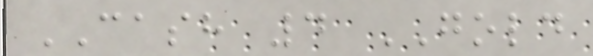CASH 4 GOLD
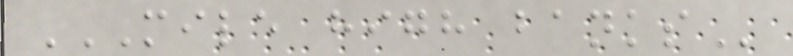MILE HIGH BANKS
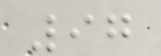97
